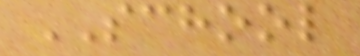SCHOOL
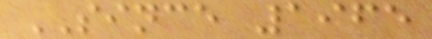SINCE 1965
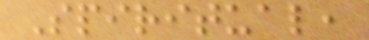Spiritual,
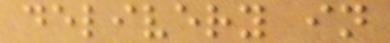delivery in
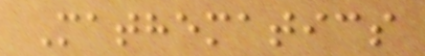Mathematics
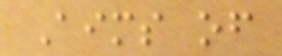Aims of
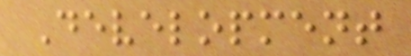Development
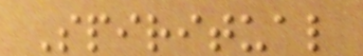Spiritual
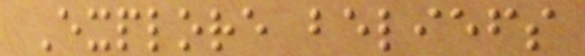Explore beliefs
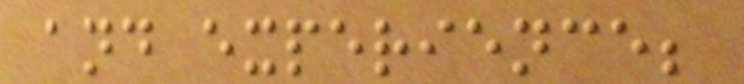and experience;
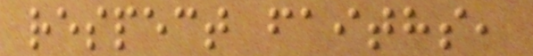respect faiths,
